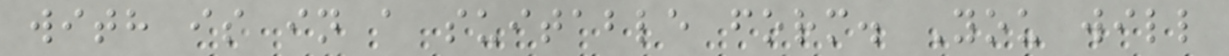with is in a suitable form. You will
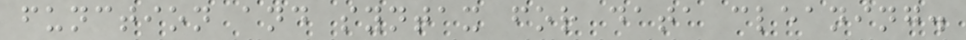function and syntax for data cleaning.
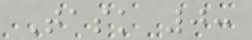Task 0:
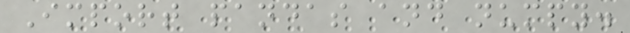Import pandas and numpy.
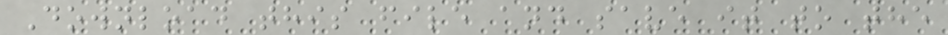Download this file and save it to the
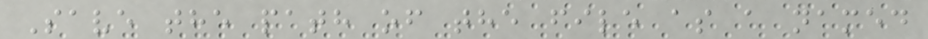Save the path of the file as a named
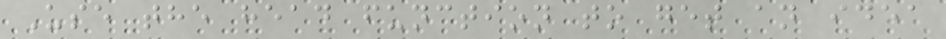Use the head function to get an idea
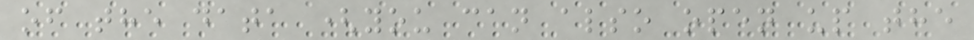of the data (you can also open up the
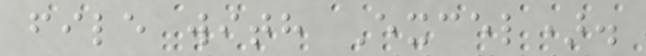file with Excel).
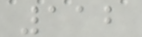112
